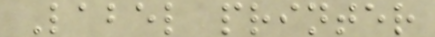Label printer
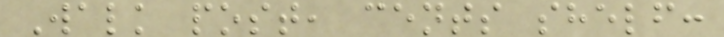Walk post, cents shelf:
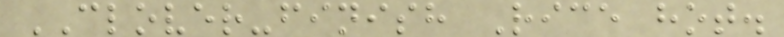CLOVER-finish Rice hot.
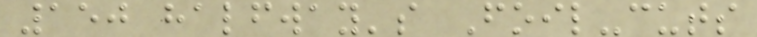150 halfway's Foil-cuts
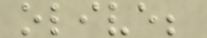olive;
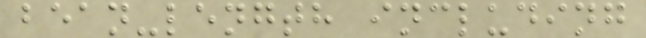bean-length including
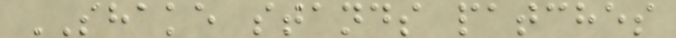SHAKE stands patches
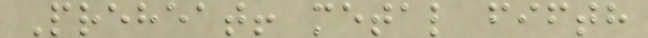Preheat! metal fifth
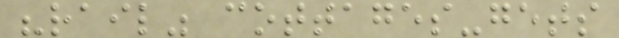"rail" cottages-gets
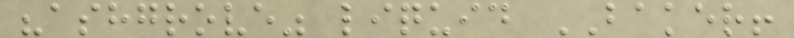"ashgrove" liquid BAKER!
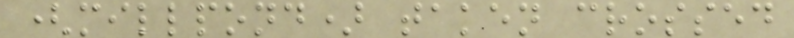(millpond) taken crossed
